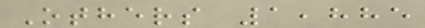Others 1,885
